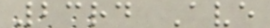23rd Ave
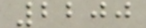2200
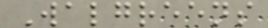Walgreens
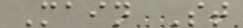Main St
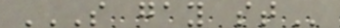S GAY ST
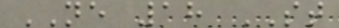NE 18 ST
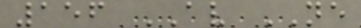156 AV NE
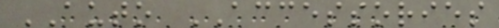AUTO ACCESSORIES
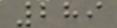289
